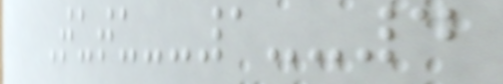Tutu--1--4
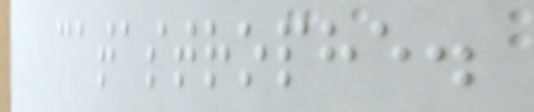catastrophe.
